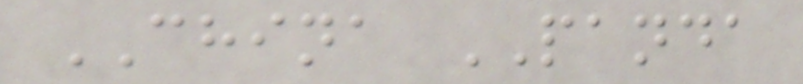CHINA PANDA
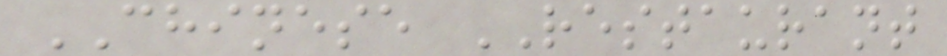CHINESE RESTAURANT
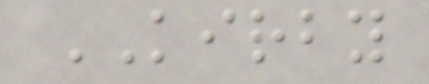KIRBY
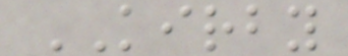KIRBY
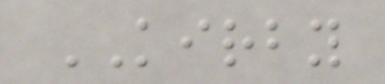KIRBY
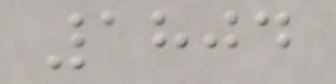1804
